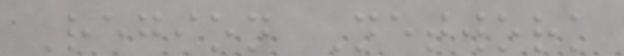Region Network
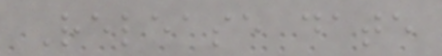Release date
